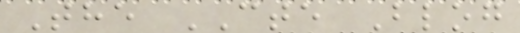The CTE Blog
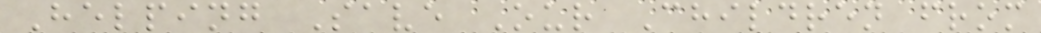Helping Save Our Children from
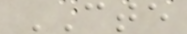CTE
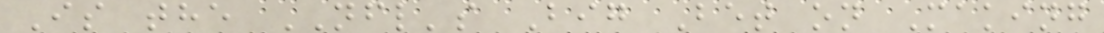Is the NFL's Big Bet on Making
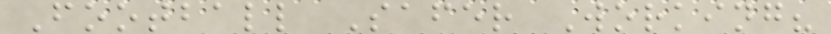Football Safer Working?
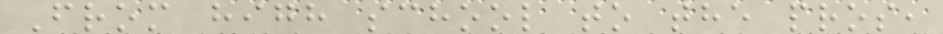From high school to the pros,
